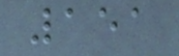151
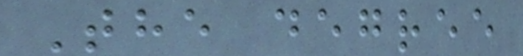The degree
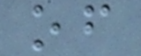of
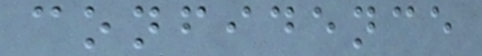confidence
